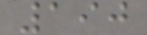190
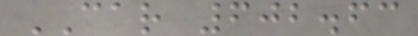CAR 602.63
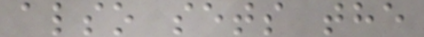also sets the
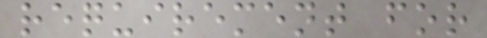requirement for
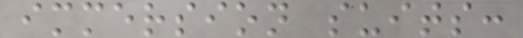immersion suits:
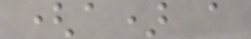(a) a
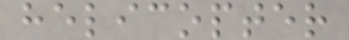helicopter
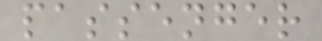passenger
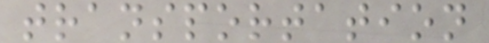transportation
